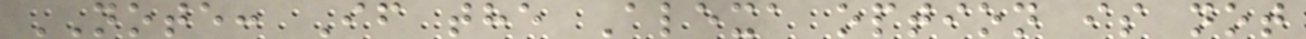NOTE: If the Alexa option is not
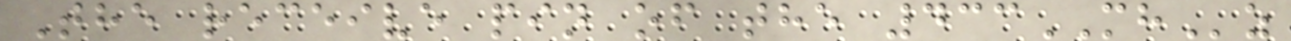The receive pin of the 433MHz
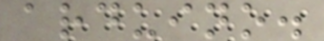arduino.
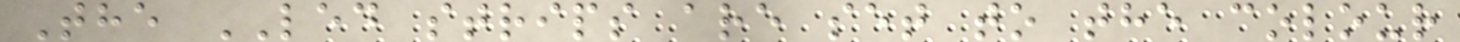The LED strips are set to the colour
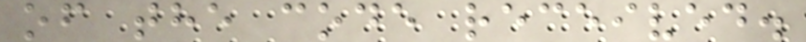of the code received.
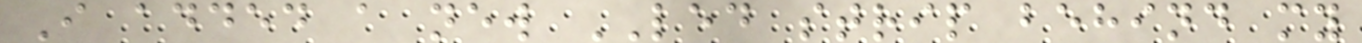I added a new LED strip behind my
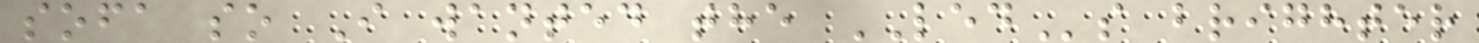sofa so I wanted the LEDs brighter
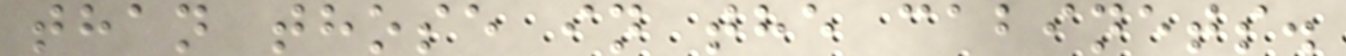than those in the cabinets.
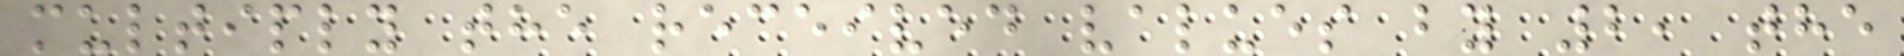multiply the received values by 2, the
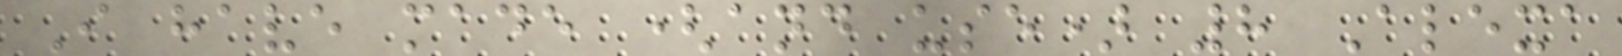I have made (and use) 8 Alexa
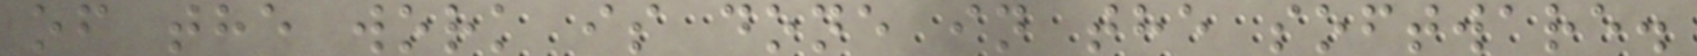of the work is done in the software.
